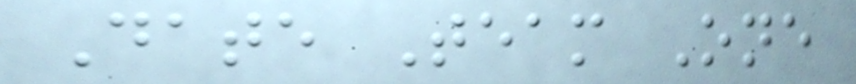Date Team One
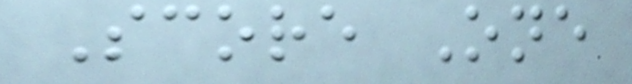Score One
